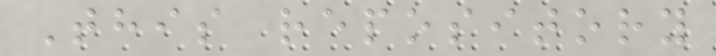This repository
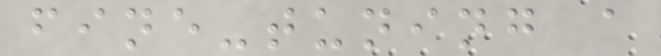fine-tuning a
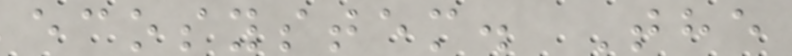ecosystem. The
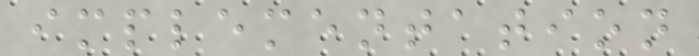implementation
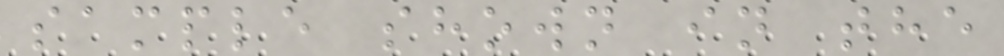sample shown in the
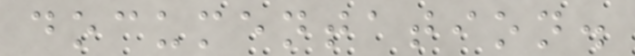documentation.
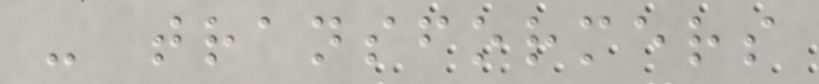- transformers
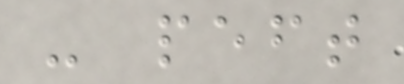- peft
